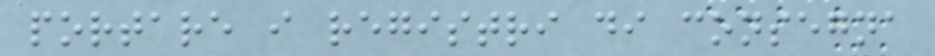portare i registri di consegna
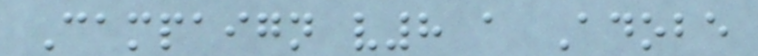Campaign v8 a Adobe
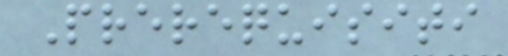Prerequisiti
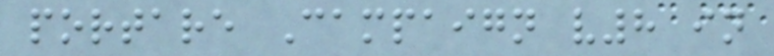portare Campaign v8 in
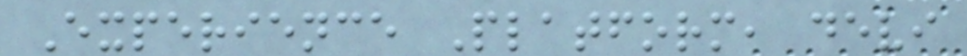Experience Platform, devi
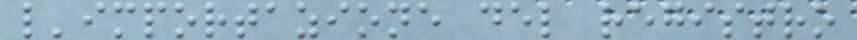l'importazione del registro
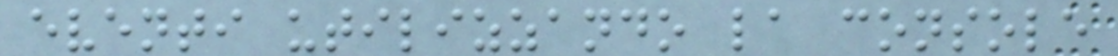eventi utilizzando la console
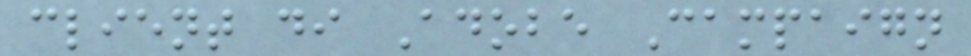client di Adobe Campaign
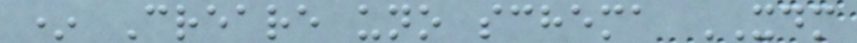* Creare uno schema XDM
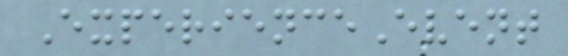ExperienceEvent
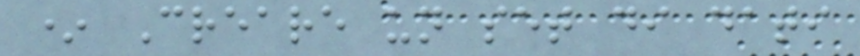* Creare un set di dati
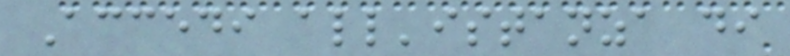Accedi all'istanza di
